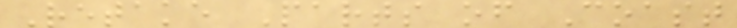Retake Parts of Coast
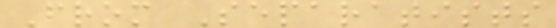From Separatists
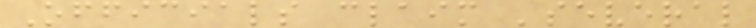Officials claim 'several
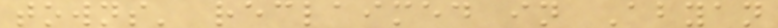towns' reclaimed in Abyan
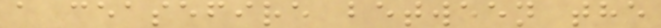a ceasefire between the
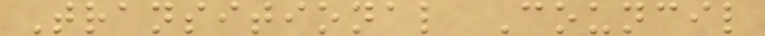Transitional Council
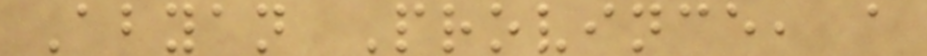Abyan Province, a
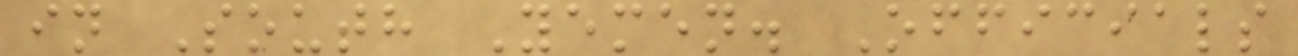in South Yemen. Officials
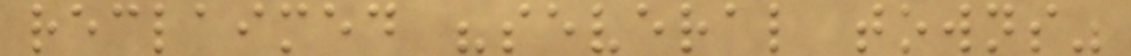reclaimed "several towns"
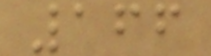166
